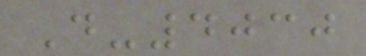D-4030
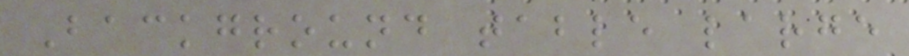Background table large
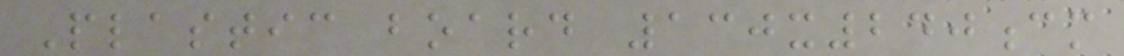Plastic board 130x240cm
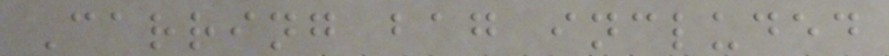Carring bag included
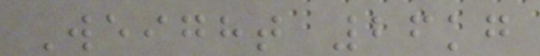Weight 26kg
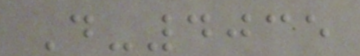D-4035
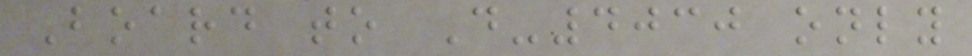Board to D-4030 only
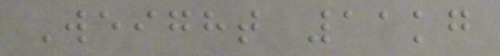Weight 11kg
